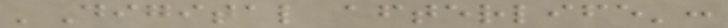'Digital afterlife':
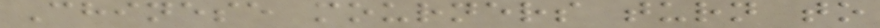Chinese mourners turn to
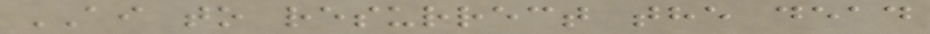AI to resurrect the dead
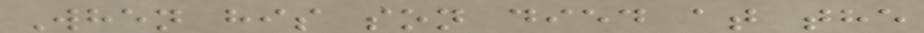When his son died at the
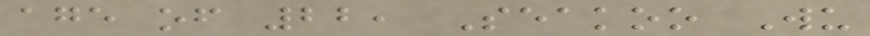age of 22, Seakoo Wu
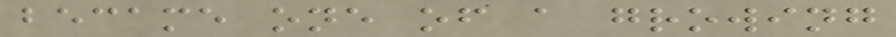became one of a growing
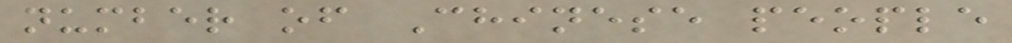number of Chinese people
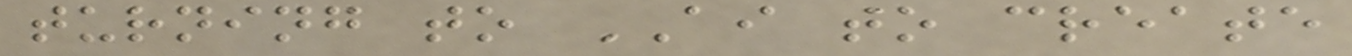turning to AI to create
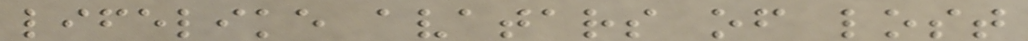lifelike avatars of lost
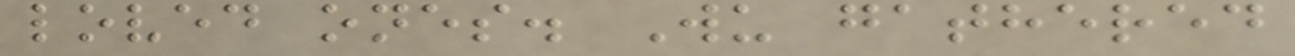loved ones. Wu gathered
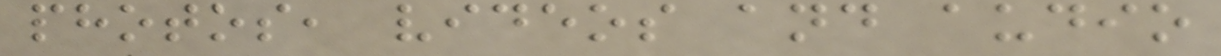photos, videos and audio
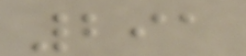291
